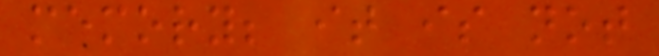memory; it is not
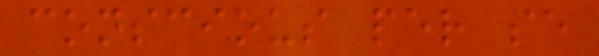conscious per se
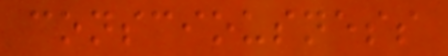consciousness
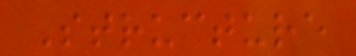Structure
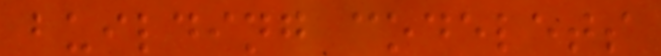building codelets
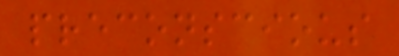preconscious
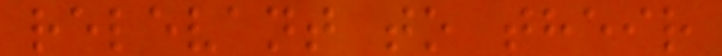relevant to their
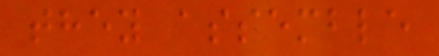they assemble
